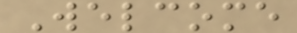Welcome
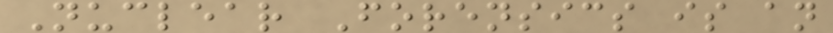Nuclear Forensics is an
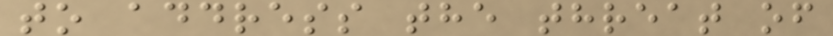to address the threat of
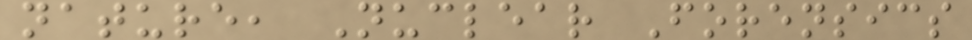nature, Nuclear Forensics
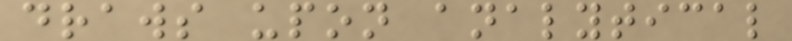draws upon analytical
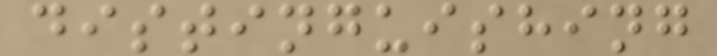distinguishing
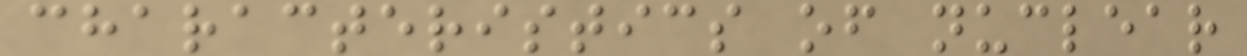characteristics of nuclear
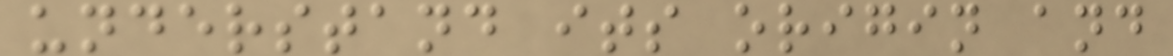understand its origin and
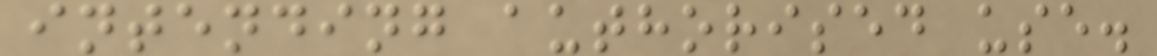intending authorised use.
